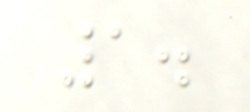1.
